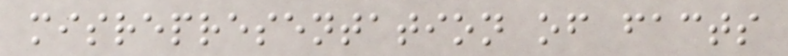misrepresentation of facts
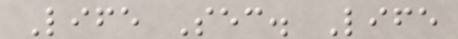Life Sec. Life
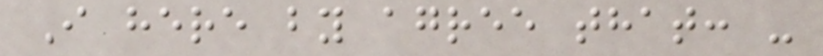I here by agree that: -
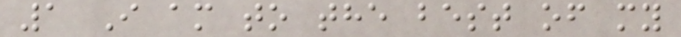1 I am to the best of my
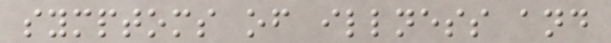symptoms of illness and
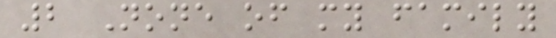2 None of my family
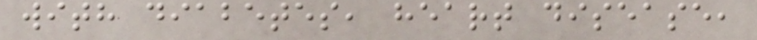with diabetes, heart disease,
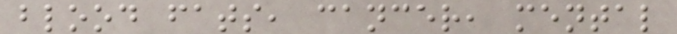blood fats, cancer, mental
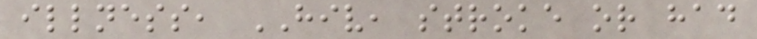illness, HIV, stroke or had
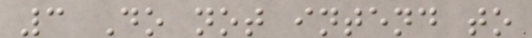3 Do not intend to
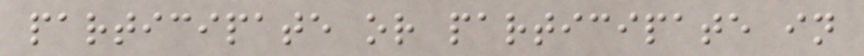participate or participate in
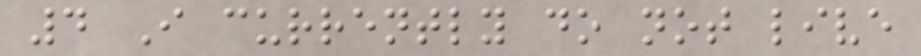4 I currently do not live
